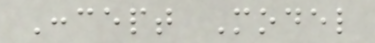Concept Model
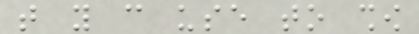that you can use to show
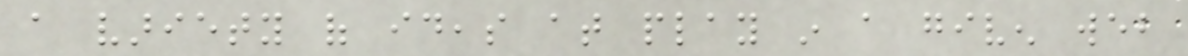a variety of ideas at play in a given web
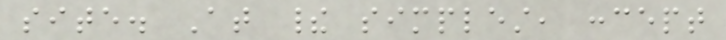site. At their simplest, concept
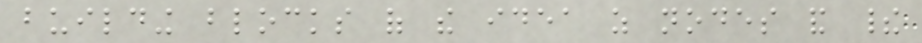building blocks of the idea as nodes and their
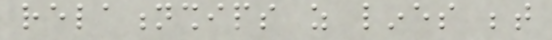relationships as lines between
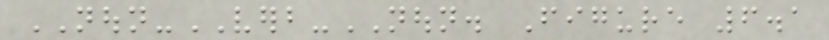NOUN-VERB-NOUN. Figure 6.1
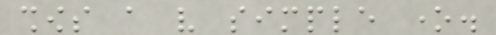shows a very simple one.
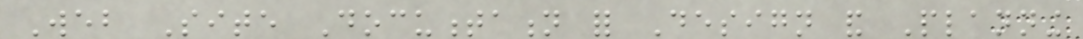Web Site Documentation for Design and Planning
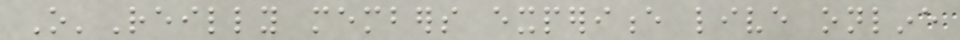O'Reilly members experience live online
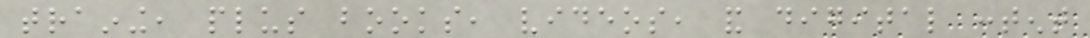training, plus books, videos, and digital content
